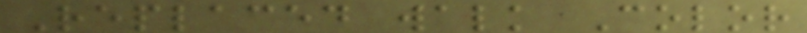Replaced walk Color
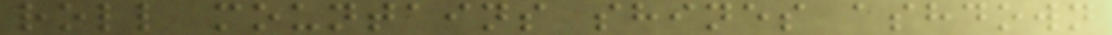roll mountains shines ashdown
